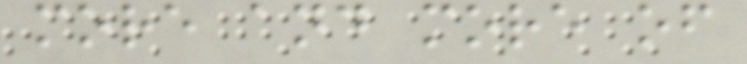more and more of
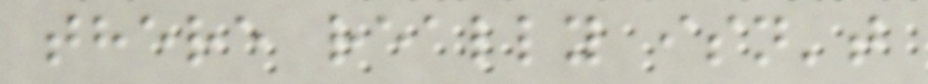there really isn't
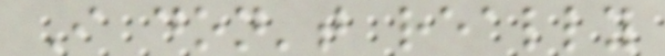I don't really
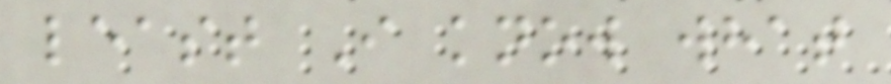least I know what
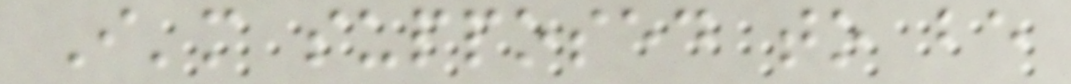I'm supposed to be
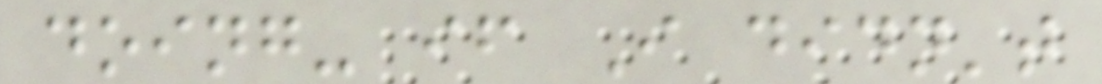doing- if I didn't
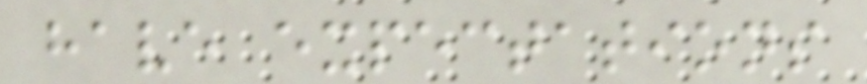have expectations
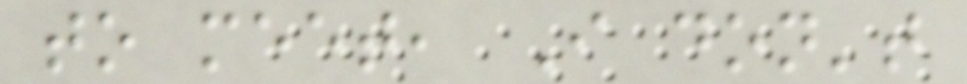to meet, I don't
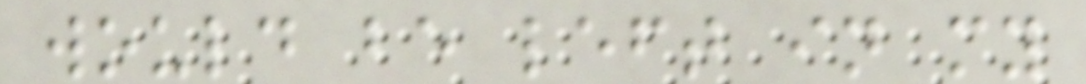would be left in my
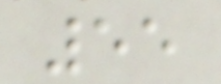55
